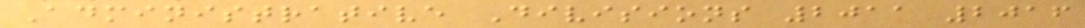Administrative Divisions 2011 2016
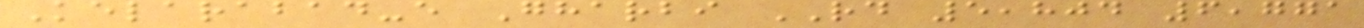Kelarabad-e Gharbi RD 5,804 6,771
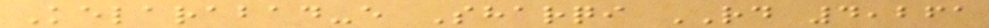Kelarabad-e Sharqi RD 4,261
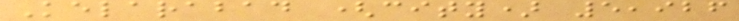Kelarabad (city) 5,926
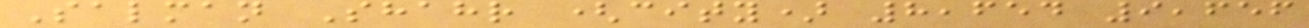Salman Shahr (city) 8,654 9,656
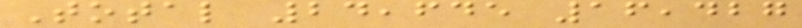Total 24,645 16,427
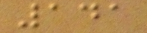141
